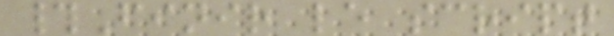#Finir le script
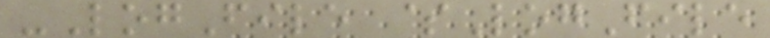-LogFile $LogFile
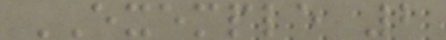EXEMPLE 2
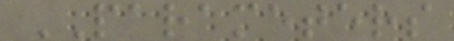PARAMETERS
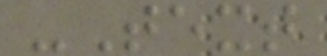-Text
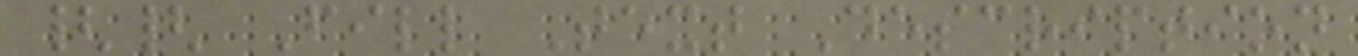{{ Fill Text Description
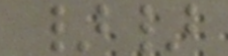}}
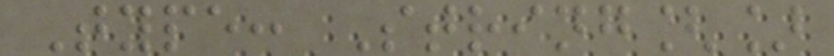Type: String[]
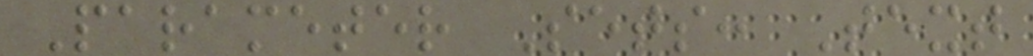Parameter Sets: Text
